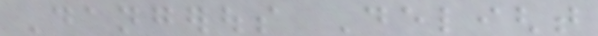Dangerous Delight
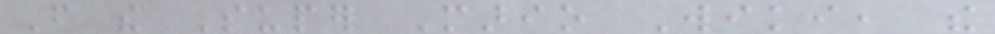From the Super Mario Wiki, the
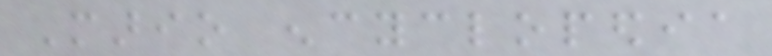Mario encyclopedia
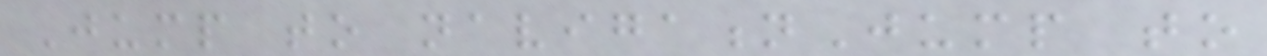Jump to navigationJump to
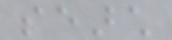search
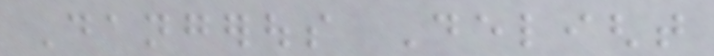Dangerous Delight
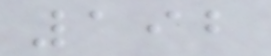192
